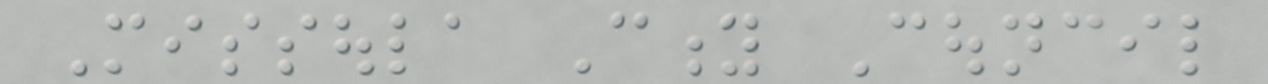Missoula City Council
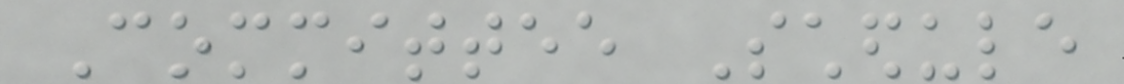Committee Schedule
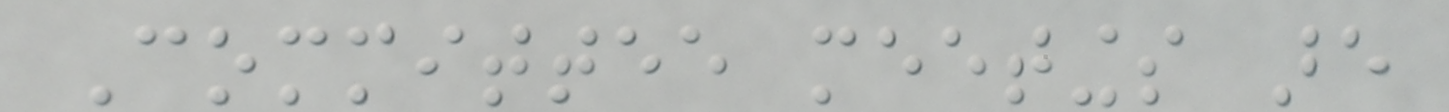Committee meetings are
